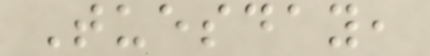Tuesday,
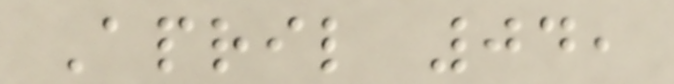April 04,
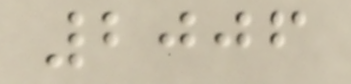2006
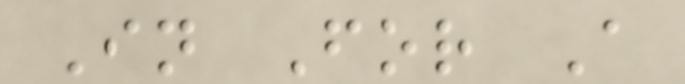In For A
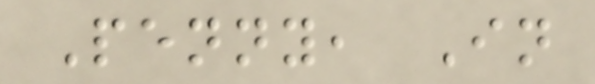Penny, In
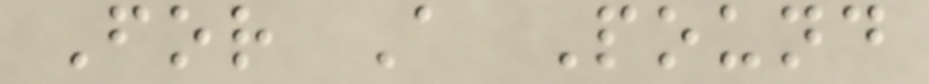For A Pound
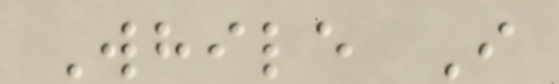While I
